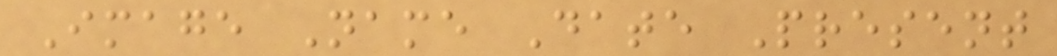Image Name Date Present
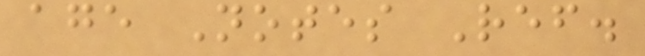age Notes Ref.
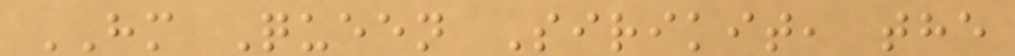HM Queen Sirikit, the
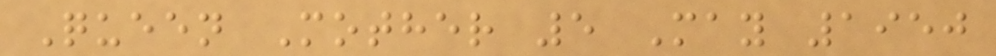Queen Mother 5 May 1950
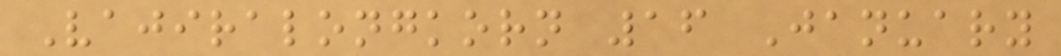Vajiralongkorn 16 January
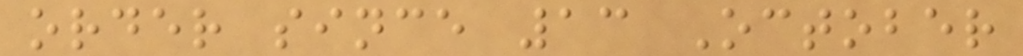order since 13 October
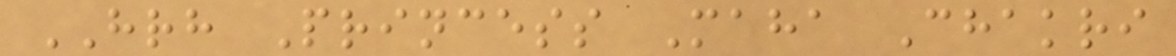HRH Princess Maha Chakri
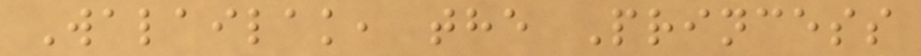Walailak, the Princess
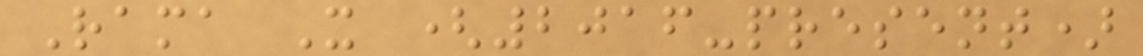Rama X (2016-present)
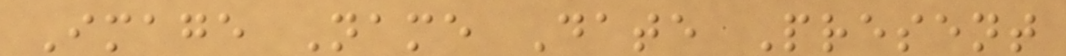Image Name Date Present
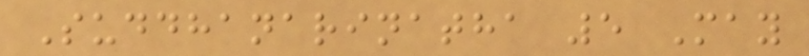Suddhanarinatha 5 May
